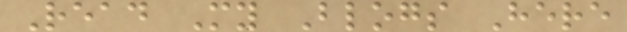Read My Blogs Here
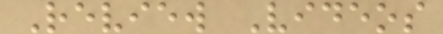Review Videos
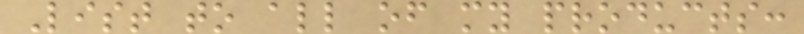List to all of my products:
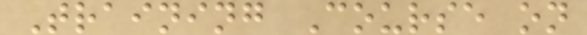Training Course on
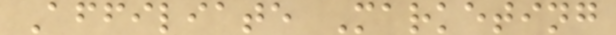Affiliate Marketing
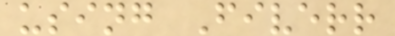using Fiverr
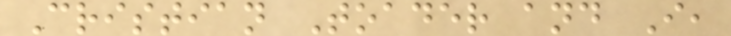Cristian Toader and I,
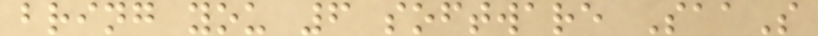bring you 6 software SaaS
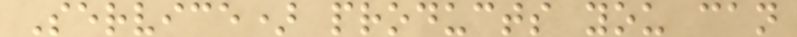Service) products you can
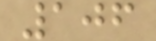106
